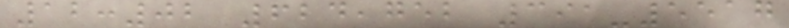12:02 624,752 391-5517
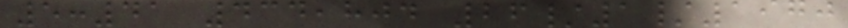5:41 434,804 26/1/1970
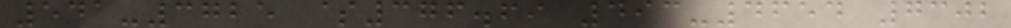541-3725 $376.69 493-4654 7302
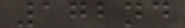172nd
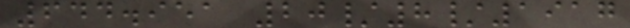644.951 20/8/1917
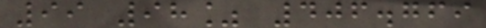99 98% 406.769
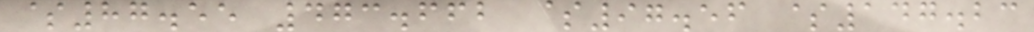$87.55 473.662 $97.56 $147.23
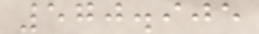570.905
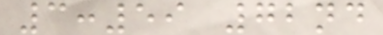3:59 72nd
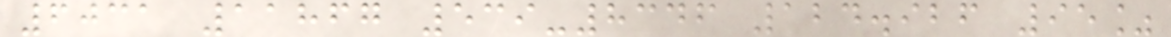6031 11867 539-8346 124.926 95%
